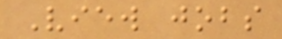View jobs
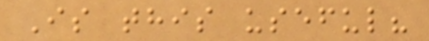Is this useful?
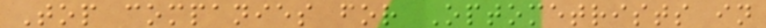Top companies for Optometrists in
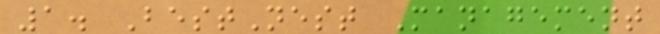1. BestNest Management
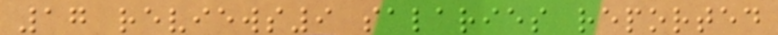17 reviews9 salaries reported
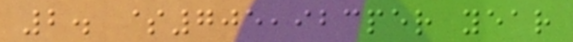2. $705,923per year
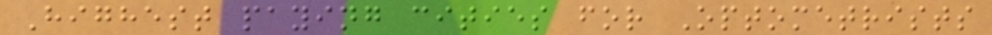Highest paying cities for Optometrists
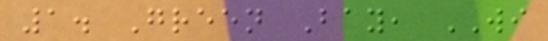1. Green Bay, WI
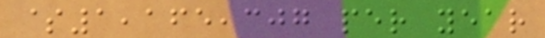$1,165,307 per year
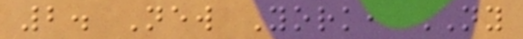2. New York, NY
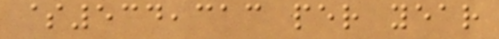$534,313 per year
